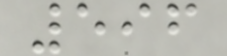596
